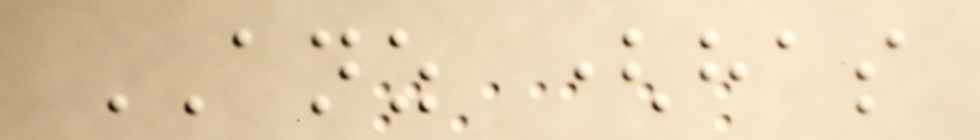ANZ (has
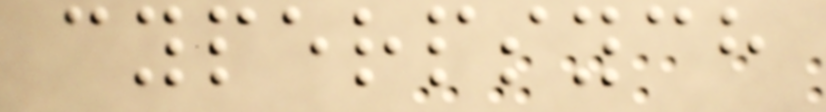cyperpsych
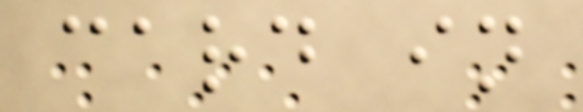card in
